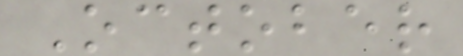October
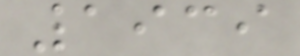1939
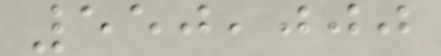550,000
